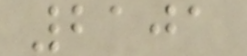2101
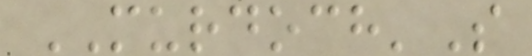MURDOCH'S
